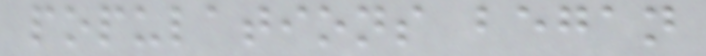populations began
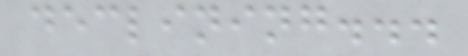declining...
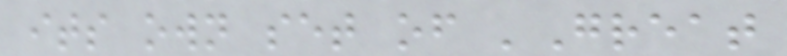its own set of 'Great
